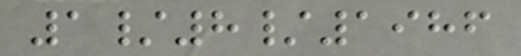1/8/1986
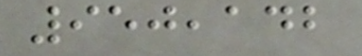950,142
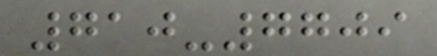710-7709
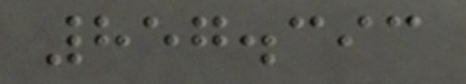857.393
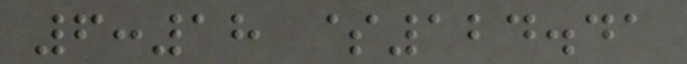6:18 $124.41
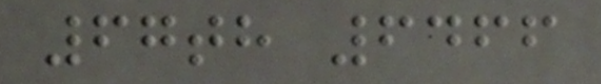67th 6466
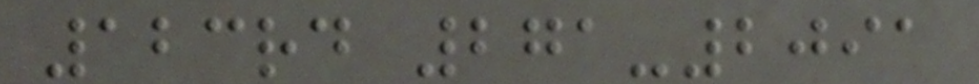123rd 271-2091
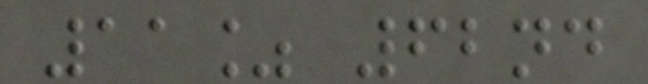11% 62nd
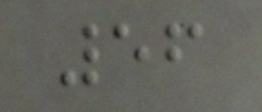56
